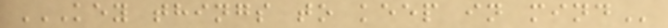KEY THINGS TO KEEP IN MIND
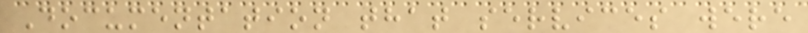Documentation that services were
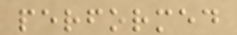performed
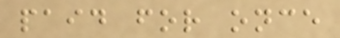paid for once
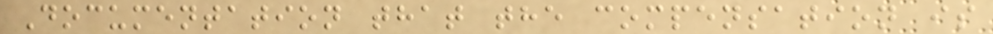Documentation that the compensation is
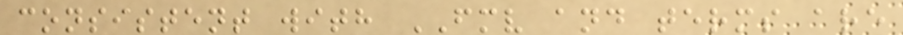consistent with FMV and terms are
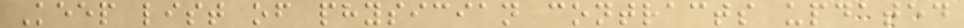Keep list of physician contracts updated
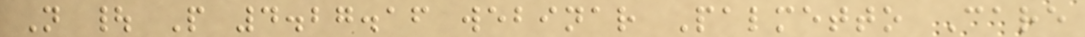N | P 4.27.16 webinar Palmetto Care
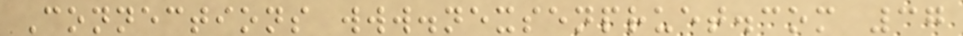Connections www.nexsenpruet.com 37
